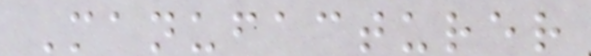Manufacturer
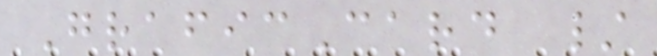GraficCard /
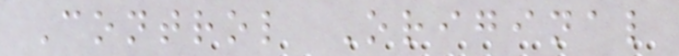Control Original
